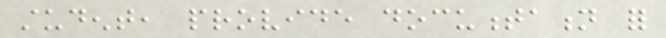student, provide documentation for
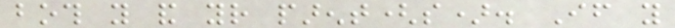both you and your parent(s). If you
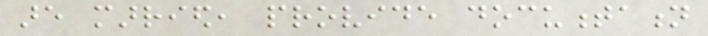are married, provide documentation
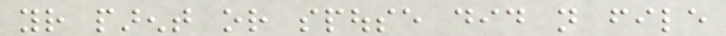your parent or spouse did not file
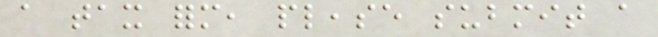a tax form, please submit a
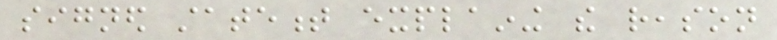signed statement explaining the reason
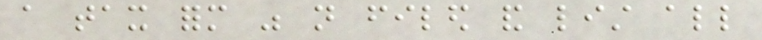a tax form was not filed and list all
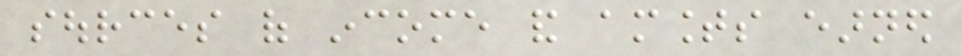sources of income and amounts earned
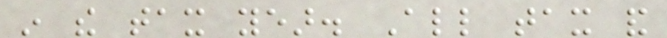in the tax year. All tax and
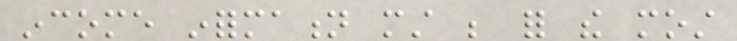income information must be for the most
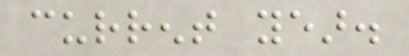current year.
